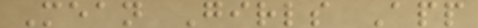Mean Girls App
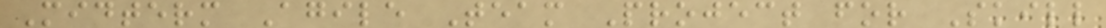Midterm Agile Team Project for Skill
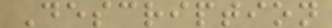Description
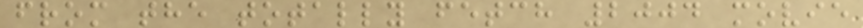from the totally fetch 2004 movie
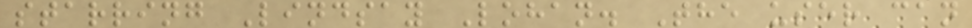starring Lindsay Lohan. The user can
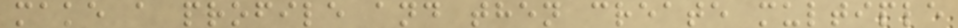make a profile and then create multiple
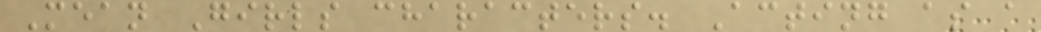Mean Girls characters. Acting as a
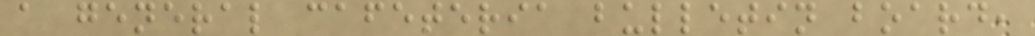a general cafeteria bulletin board,
